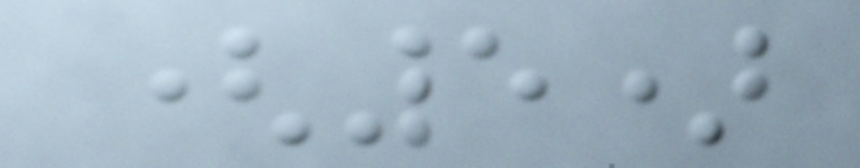(5)
